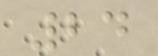24
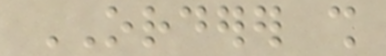ORDERER shall
